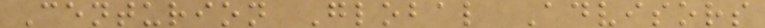Centurion Global Advisors
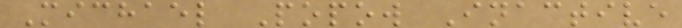Michael Popow Inactive
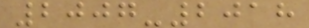2007-2018
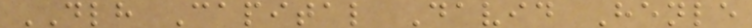DLH Capital David Henle
